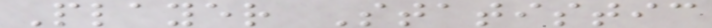Player Statistic
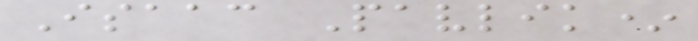Isaac Pavlik*
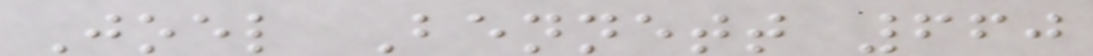Joel Bennett 660
